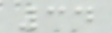34
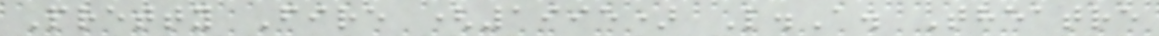Pretty Fire (1995) L.A. Theatre
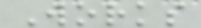Works
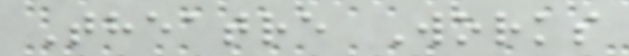Theatre Works
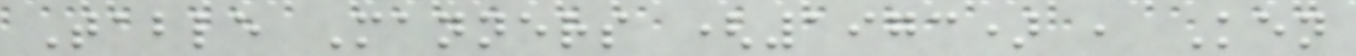Table Manners (1973) , Ken
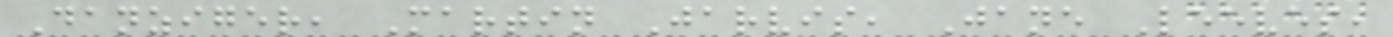Danziger, Martin Jarvis, Jane Leeves,
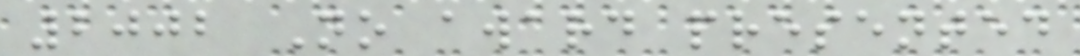2002 No award presented
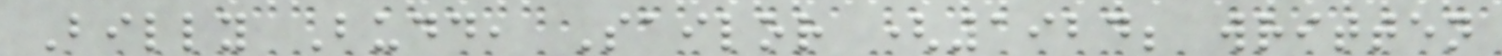Billy Budd, Sailor (1924; written
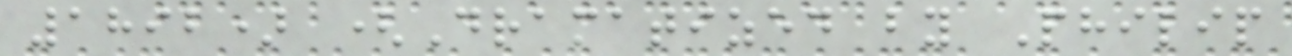1892) (Dramatized by Philip
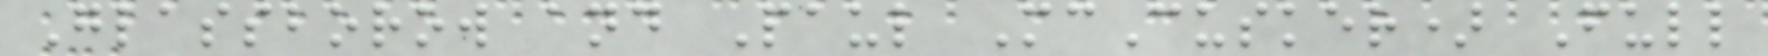Glassborow and Paul McCusker) Full
